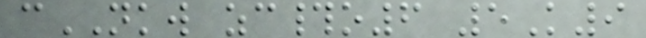cNKW zc#o6 5K9
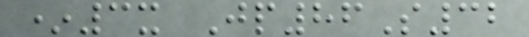*3x Jp86S32
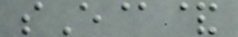sE@&
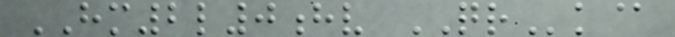HM2l0hv QRk@
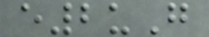e2uG
